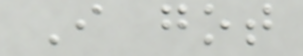I got
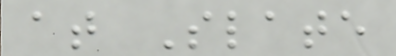at Slate
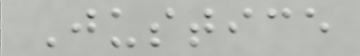Justice
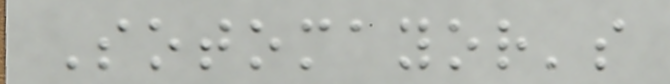Sotomayor's
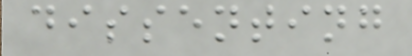dissenting
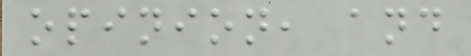opinion, and
